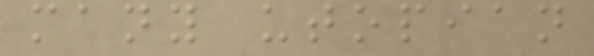many utopian
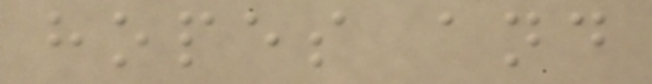hopes and
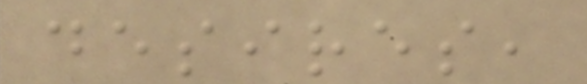desires,
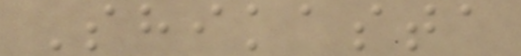Shikasta
